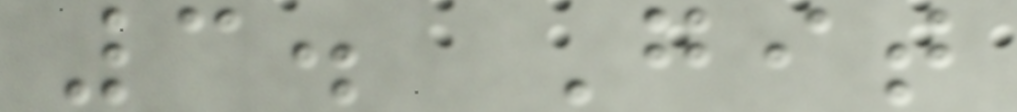3. Git
